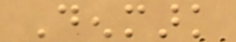Denmark
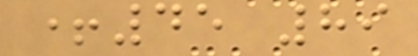+45 89
